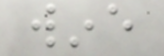wine
